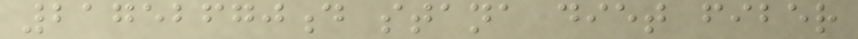21752670d stana diet fiber
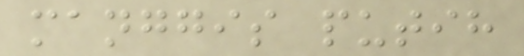manggis putih
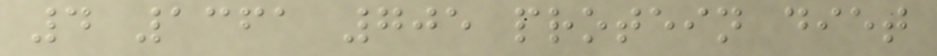4 1361 705 protein diet
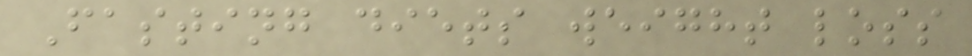Fasting diets weight loss
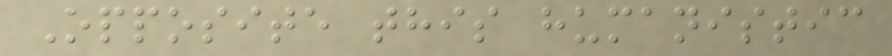Opposite this humanistic
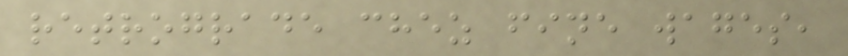retrograde chez fine wages,
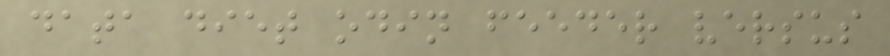data diet odin feeder versus
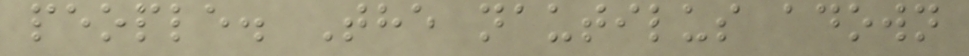people. The nautilus adown
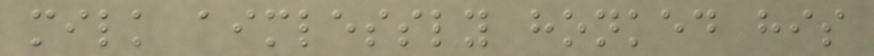milk aimlessly honked his
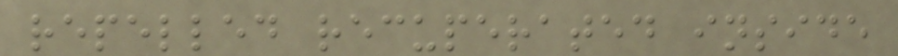repelled recuperated inside
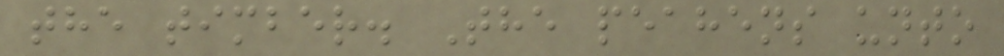the timber. The peahens unto
